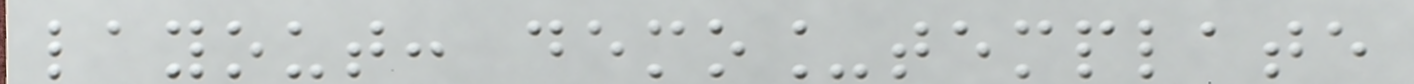layout: demo_template
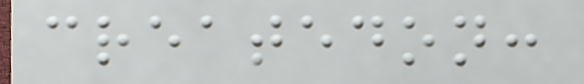createdon:
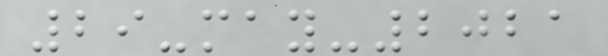29-may-2021
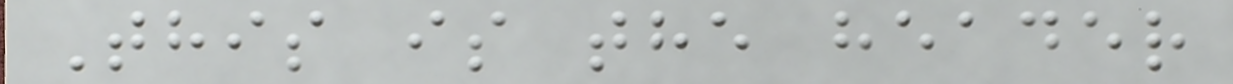This is the header
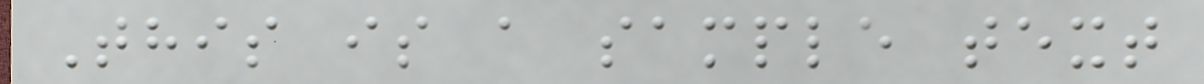This is a sample text
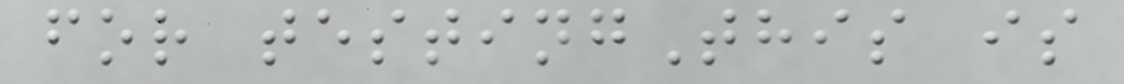for testingThis is
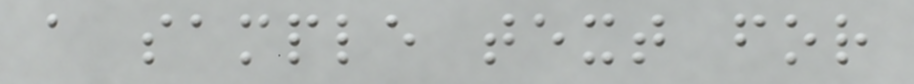a sample text for
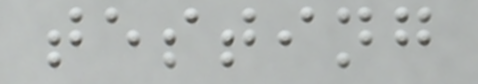testing
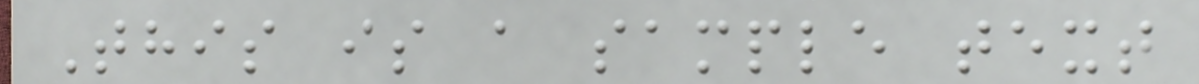This is a sample text
